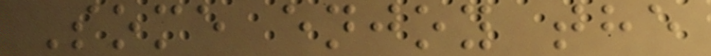Some enjoy the
